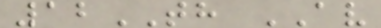12TH AV
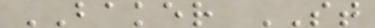BAKER ST
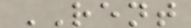RENT
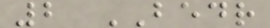2 BEDR
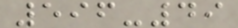596-49
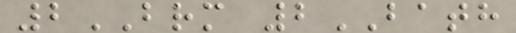2BRM 2BATH
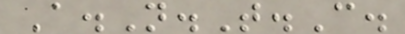A.N.T.C.
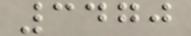3470
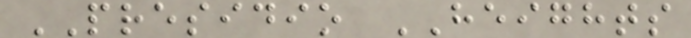PRESIDIO HEIGHTS
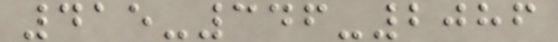415-346-2086
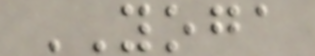YOGA
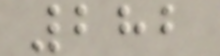282
